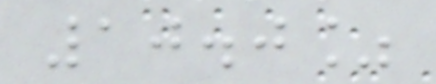10.0%
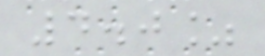4.0%
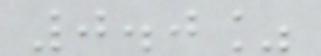0.0%
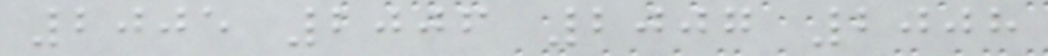2005 2006 2007 2008
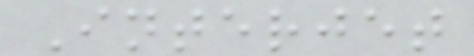Interjet
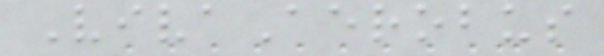VivaAerobus
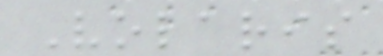Volaris
